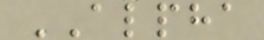ALPHA
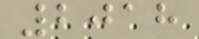2018
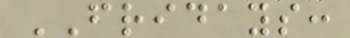FRIDAYS:
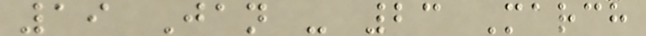19 Jan - 23 March
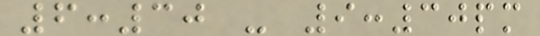6:30 - 9:30pm
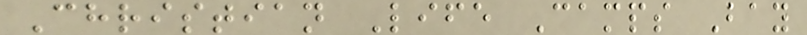Christian Life Camps Bay
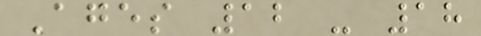Ages 12 - 18
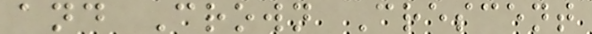and Crown Crescent
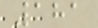181
